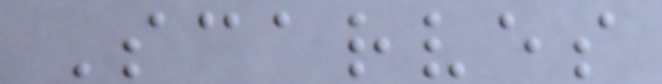Scarves
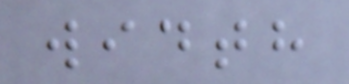width
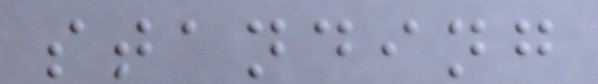standing
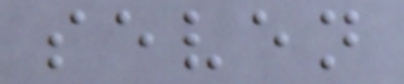seven
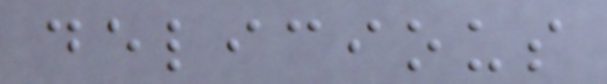delicious
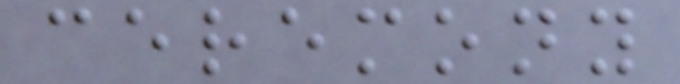ceremony
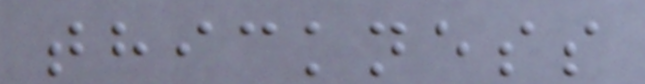thickness
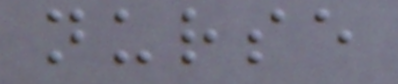nurse
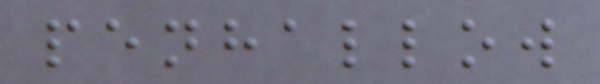penhallow
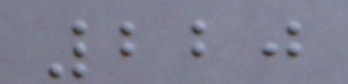220
